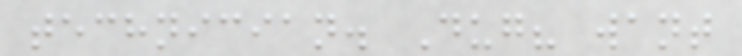technician. Dug? want
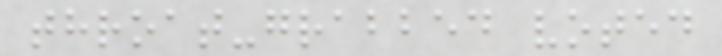throat-grabbed voted
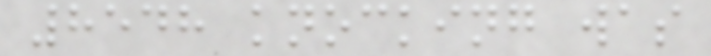8548 knocking was
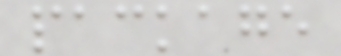package
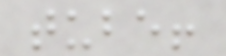tube!
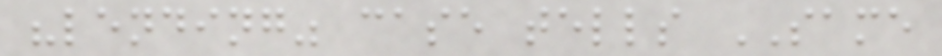"lending" case tells SAME
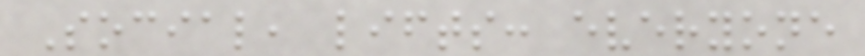Social, lifts: everyone
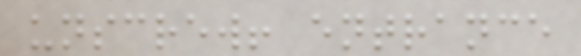unscrew! entrance
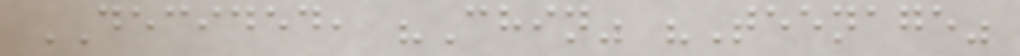DECIDED, "Chin" "Teenage"
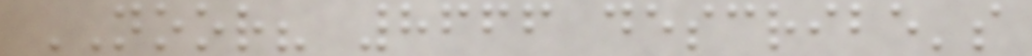NOOR? 8666 describe's
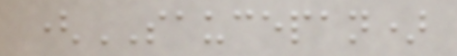(SAUCEPAN)
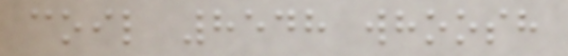coil 8548 whoosh
